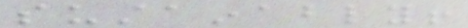sustainably!
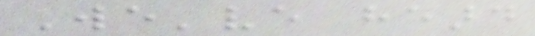We've heard
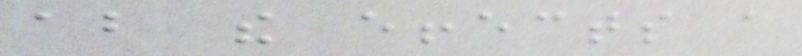about the effects a
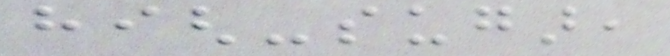high-sugar,
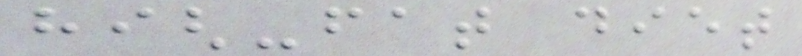high-fat diet
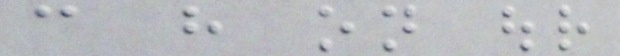can have on our
